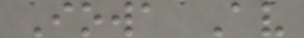Iowa Av
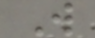W
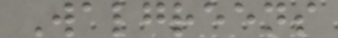Walgreens
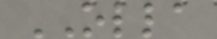OLLA
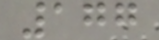177
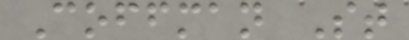Coffman St
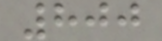800
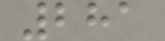281
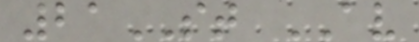21ST AV
